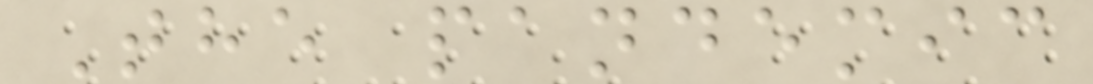The pandemic
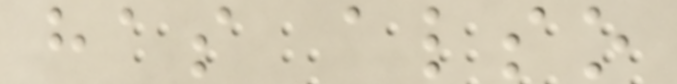has also
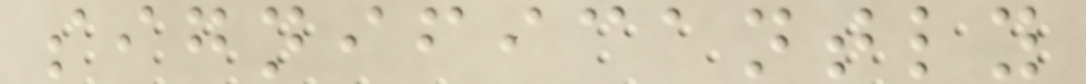significantly
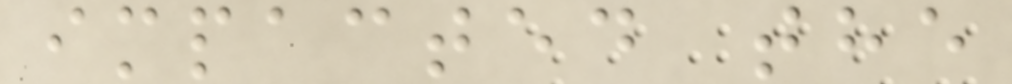impacted the
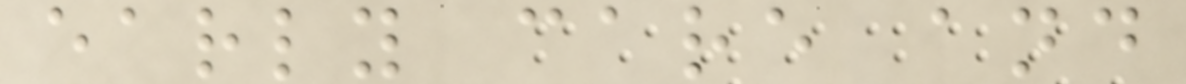early care and
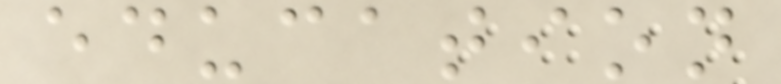education
